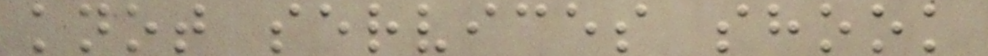knot services shook
